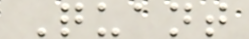Quant
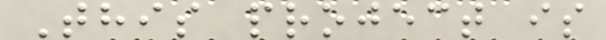This project is
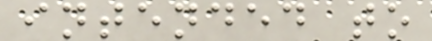intended to
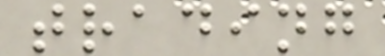trading
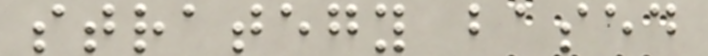strategy based
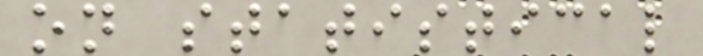on statistical
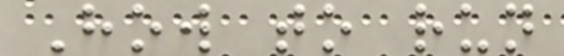How to run
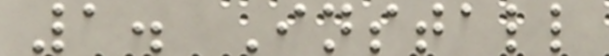1. Install
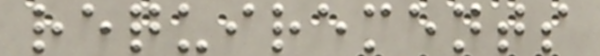requirements
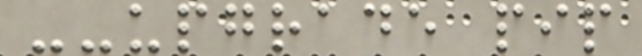--upgrade pip
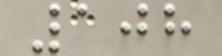108
